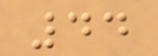44
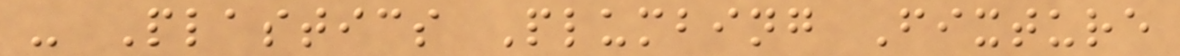- Plastics Plumbing Fixture
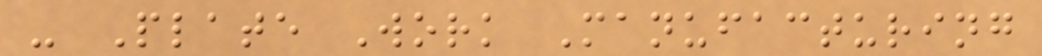- Plate Work Manufacturing
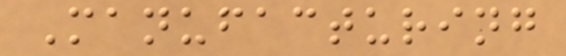Manufacturing
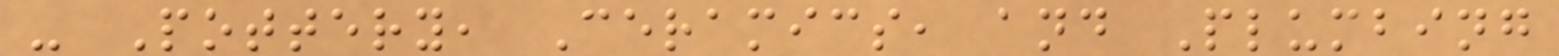- Pottery, Ceramics, and Plumbing
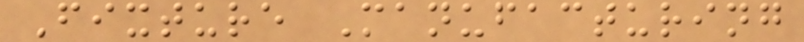Fixture Manufacturing
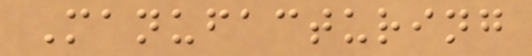Manufacturing
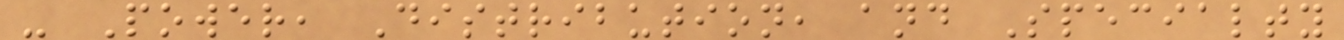- Power, Distribution, and Specialty
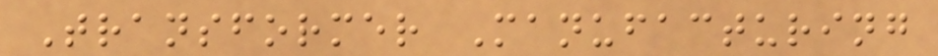Transformer Manufacturing
